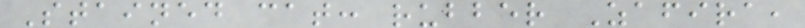Stained cat: rubber Zafira,
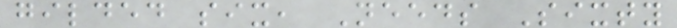gilded six, Needs Sixty
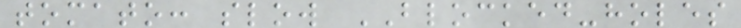tomato: slow BLOCKED-holes
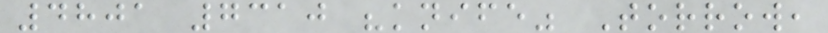4801 7310 "knife" Torrow,
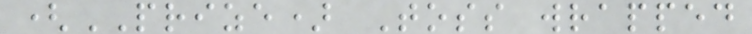(PRIZE) Toss wrapped
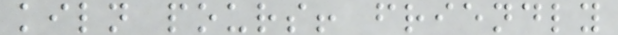kiln pours! friendly
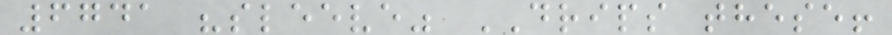6741 "sleeve" DRIPS these!
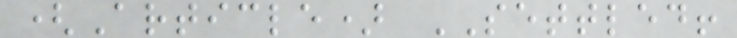(Article) SETTLED!
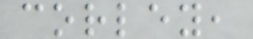corley,
